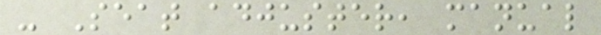- Seat adjuster, manual
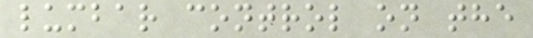lumbar control on the
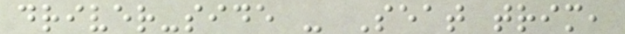driver-side - Seat trim,
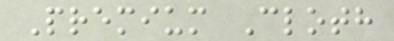Premium Cloth
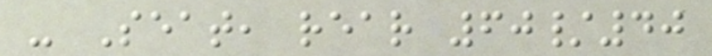- Seat, rear 60/40
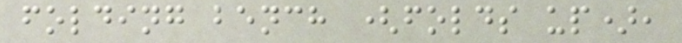folding bench (folds up),
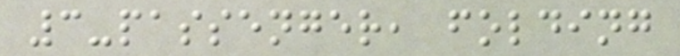3-passenger, folding
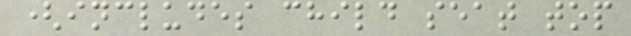(includes child seat top
